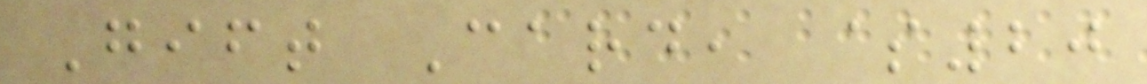Gift Card, $20
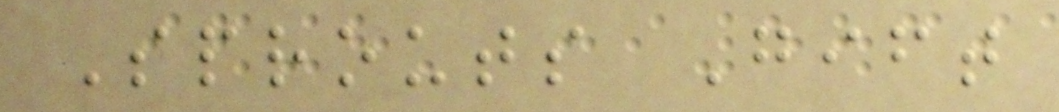Sprouts Gift
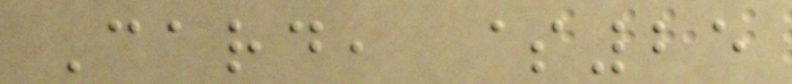Card, $25
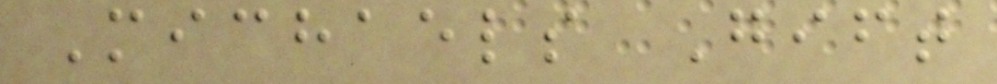Michaels Gift
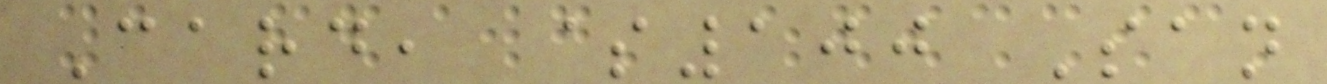Card, $100 San
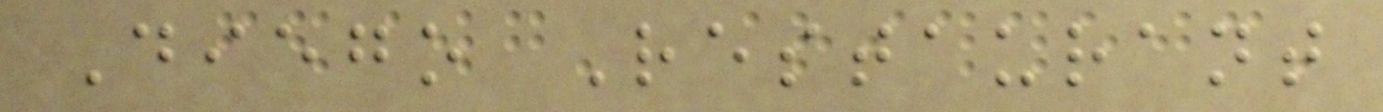Diego Restaurant
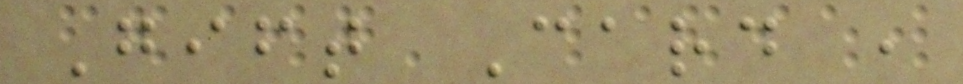Gift Card ,
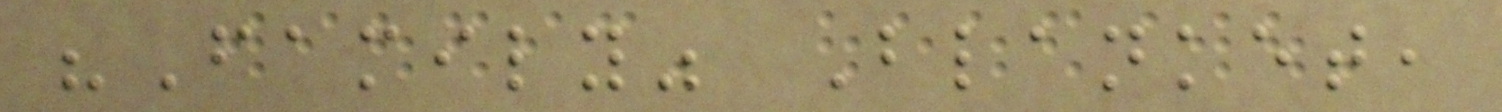"Family" Blanket,
